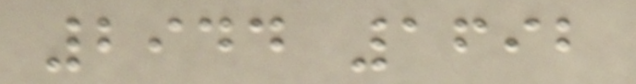2944 1692
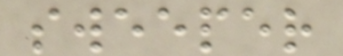sweeper
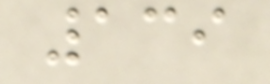139
